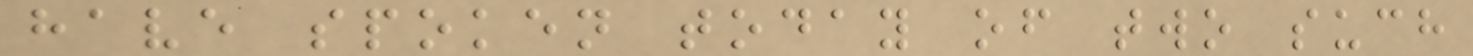have spoken today of two such
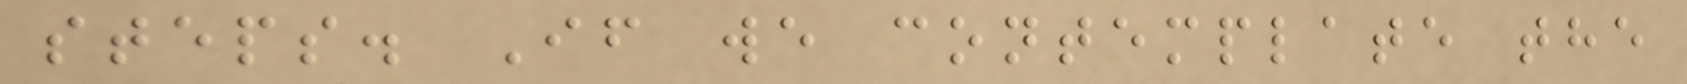steps. If we contemplate the
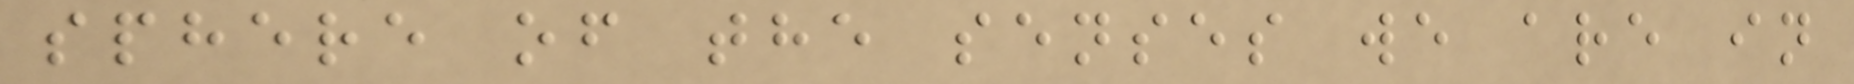sphere of the senses we are in
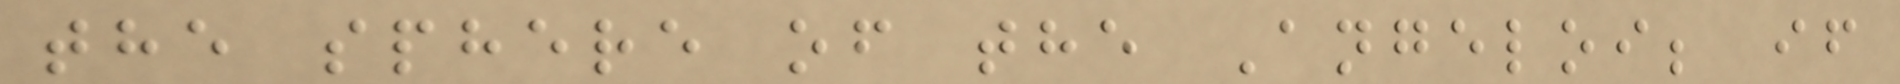the sphere of the Angeloi; if
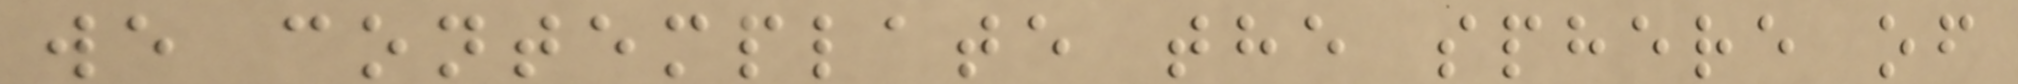we contemplate the sphere of
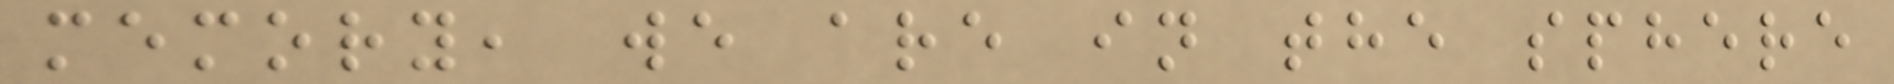memory, we are in the sphere
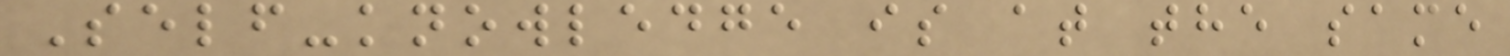Self-knowledge is at the same
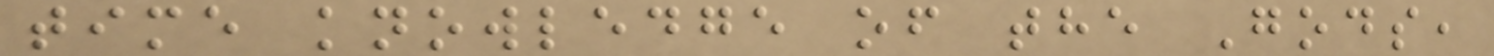time knowledge of the Gods,
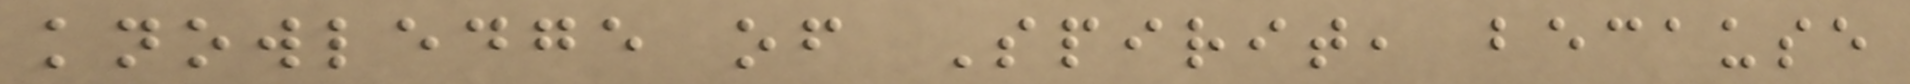knowledge of Spirit, because
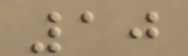10
